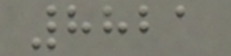8821
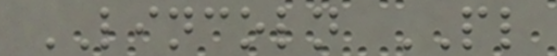LINCOLN PL
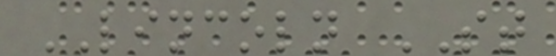LINCOLN ST
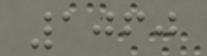1060
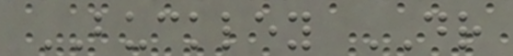BUCKLEY DR
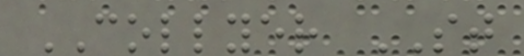COLLYER ST
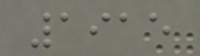1915
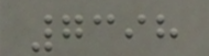7398
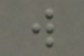w
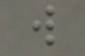w
